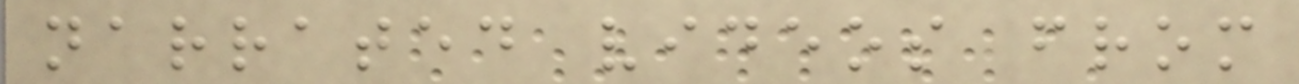narrated videos from
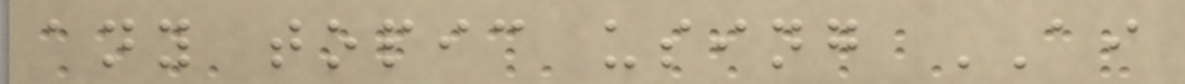any topic using AI
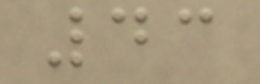43
